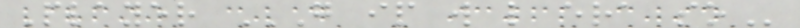Player G IP W L ERA SO
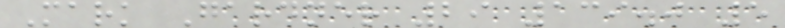Mark Gardner 29 139.0 5
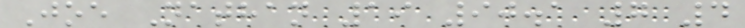Joe Nathan 19 90.1 7 4
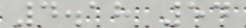4.18 54
